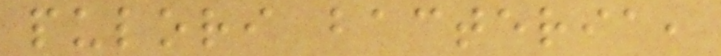pulori bacteria,
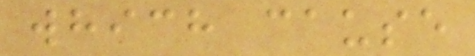which cause
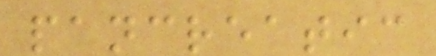pancreatic
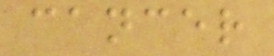cancer
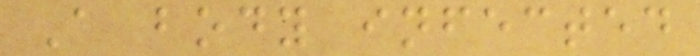A body infected
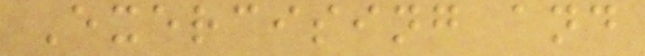Exercising and
